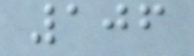106
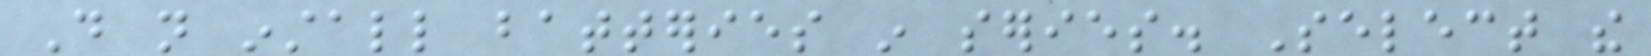Do not install batteries in series. Select the
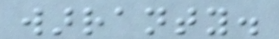warranty.
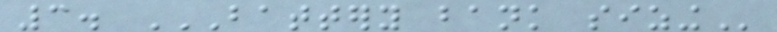3. BATTERY BANK SIZING
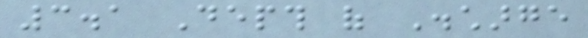3.1 Depth of Discharge
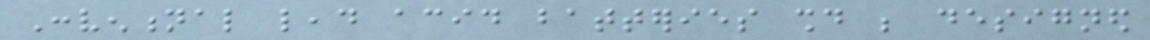Conventional lead acid batteries should be designed
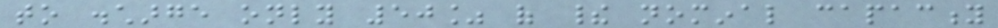to discharge only 50% of their nominal capacity
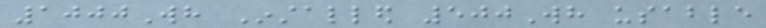1000Wh Installed 500Wh usable
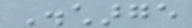Discharge
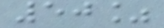50%
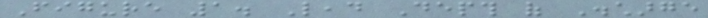Figure 1. Lead Depth of Discharge
